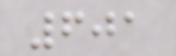601
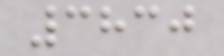3830
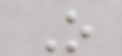O
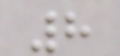8
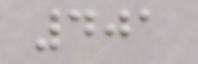401
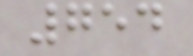754
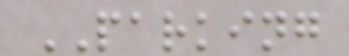PARKING
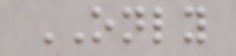ONLY
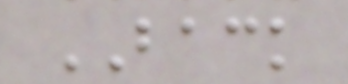BACK
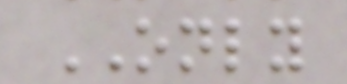ONLY
